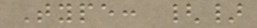Type: {}
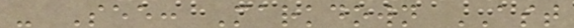- See: Markdown AST
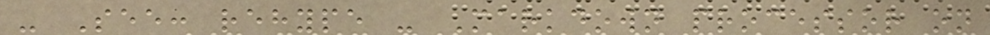- See: rehype - Markdown processor on
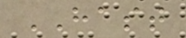HAST
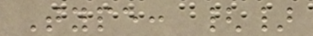Type: {}
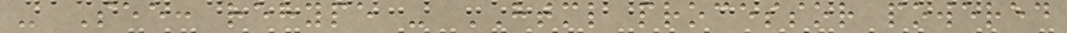- See: rehype - HTML processor powered
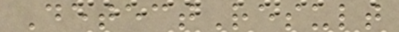DetectResult
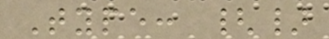Type: {}
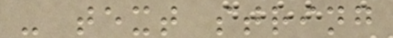- text string
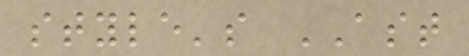style's AST
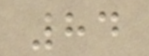84
